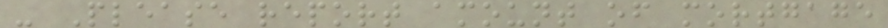- Please report amount of mortgage
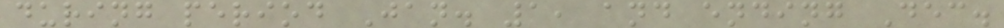during period Jan. 1, and ending Dec.
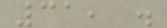31, .
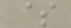$
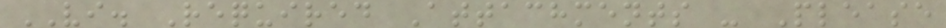VI. Required Attachments - Please
